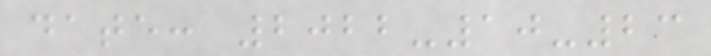date: 2022-10-23
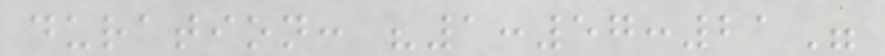duration: "1:57:21"
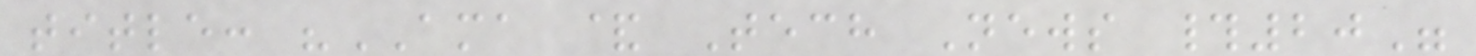title: "AMA & Tech News #20"
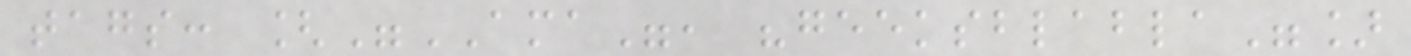tags: ["AMA", "geeksblabla"]
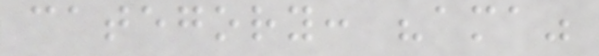category: "ama"
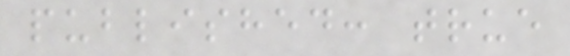published: true
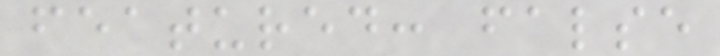featured: false
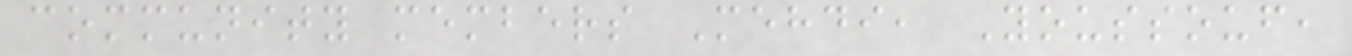community members Mehdi, Youssouf,
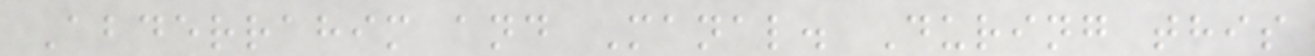Abderrahim and Manal. During this
